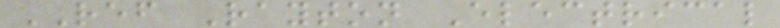REF Rayton Electrical
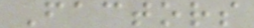Factors
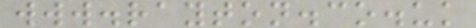www.rayton.co.uk
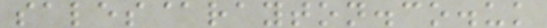sales@rayton.co.uk
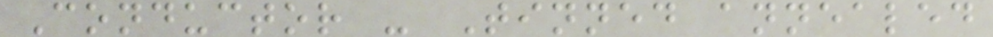Conductor - Tinned annealed
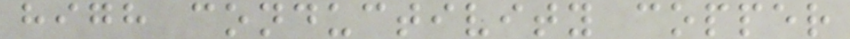high conductivity copper
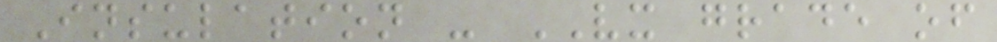Insulation - VX grade of
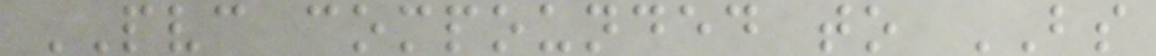PVC compounded to BS
